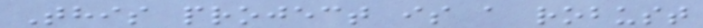This project is a robust
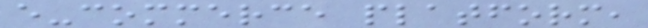e-commerce platform,
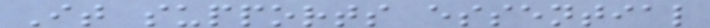It supports essential
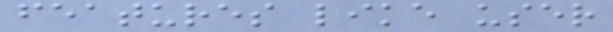features like user
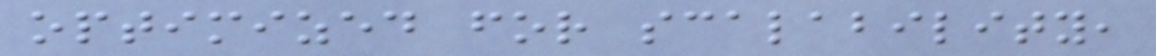optimized for scalability,
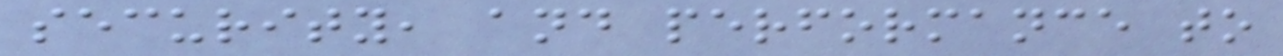security, and performance to
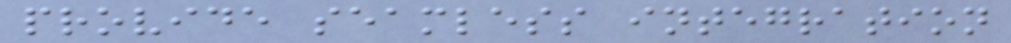provide seamless integration
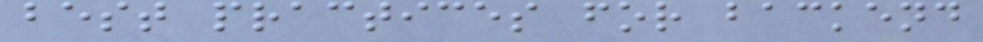best practices for backend
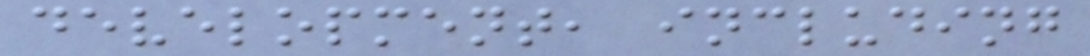development, including
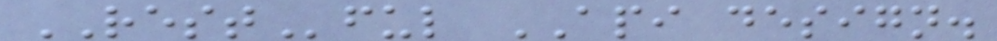RESTful API design.
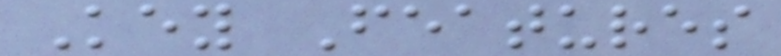Key Features
